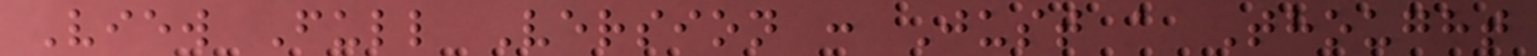View Full Version : Just a Thought
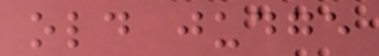old judge
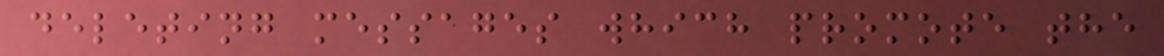deleting messages which promote the
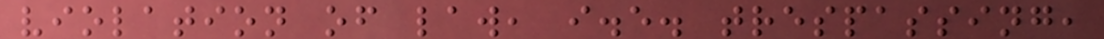violation of law, i.e. trespassing,
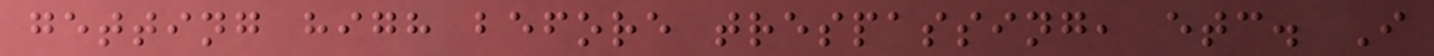getting high before trespassing, etc. I
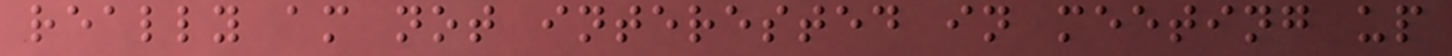really am not interested in meeting up
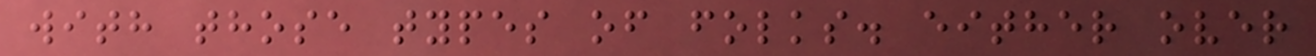with those types of folks. either over
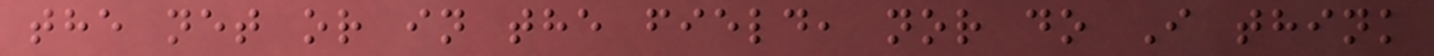the net or in the field, nor do I think
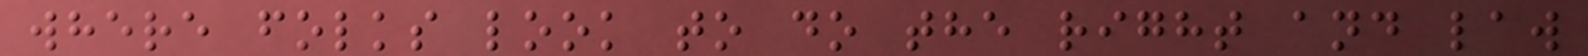where folks look to do the right and law
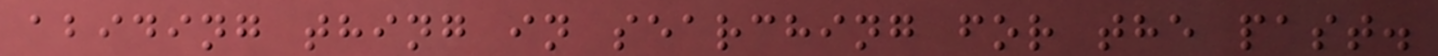abiding thing in searching for the past.
